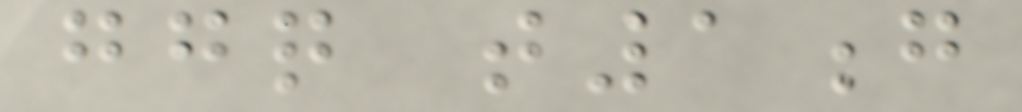ggq t1g
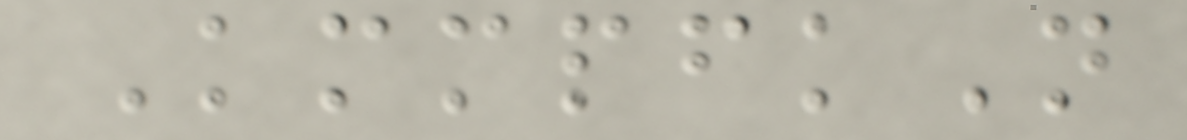KmmpfkN
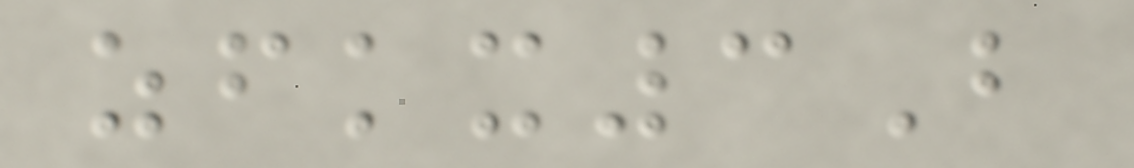zfkx3B
